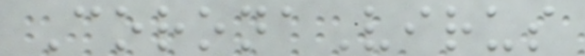CoronaVirus
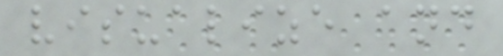visualize and
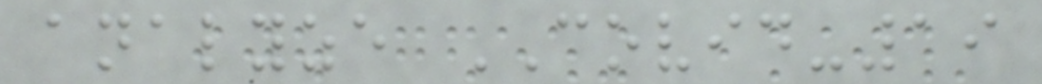analyze COVID-19
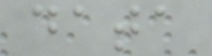data
